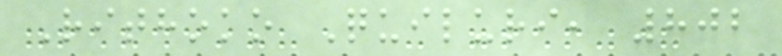Rithoko Quiluri, 802
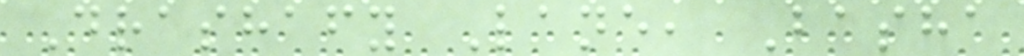Drashafy Lane, Basha
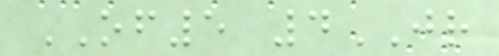OF5 4JR
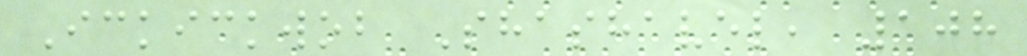Ickickwob Shashavel, 108
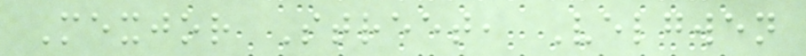Mexjor Street, Velgwen
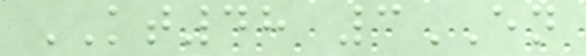KT48 3EN
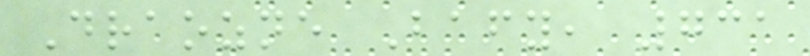Draozne Bafy, 731
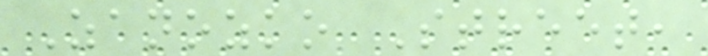Zanozko Street,
